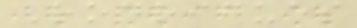Rodrigues
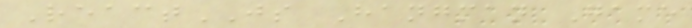ReactJS Hangman Game
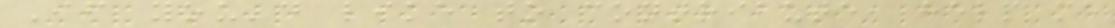If you'd like to contribute, help me
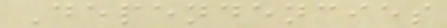Dependencies
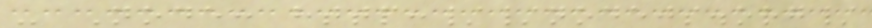- Node: http://nodejs.org/
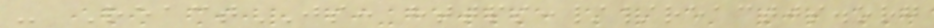- ReactJS: https://reactjs.org
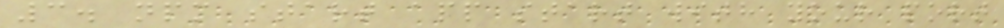3. npm start app start with your port
